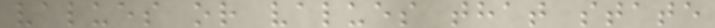values or values that state
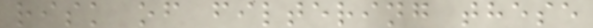risk of filtering these
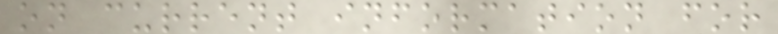on current information for
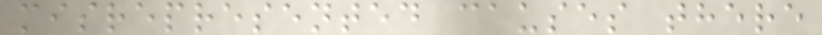misrepresented causes there
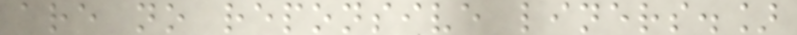are no reponsive liners.]
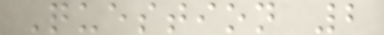Question 2
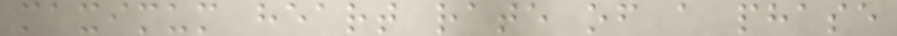maximum heart rate of a phase
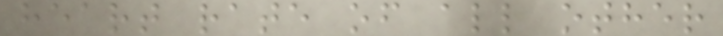heart rate of all other
